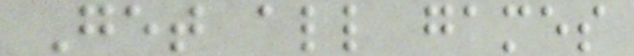Get all games
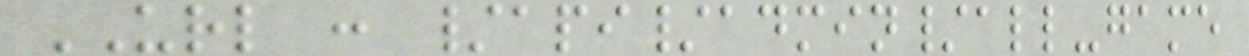URL : /api/admin/all-game
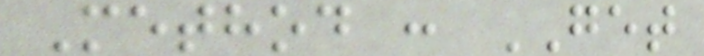Method : GET
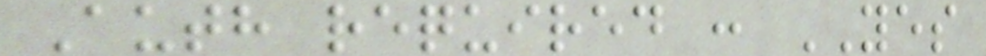Auth required : YES
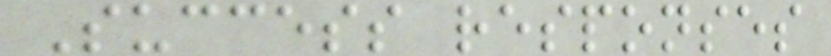Success responses
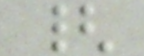{
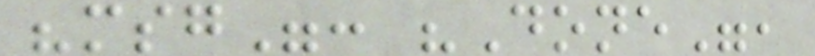"msg": "Done",
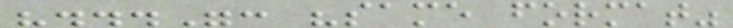"...": "same format"
